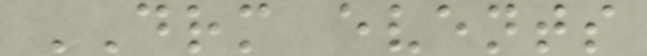DRM events
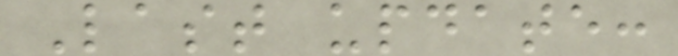Last update:
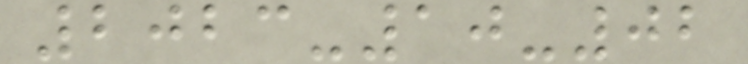2023-10-02
